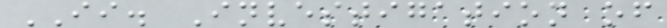II. Investigation of
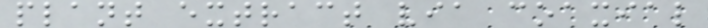plant extract via coaxial
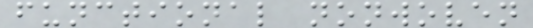functional nonwoven
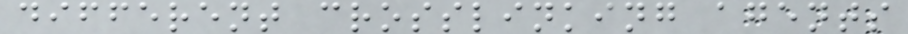different crosslinking agents
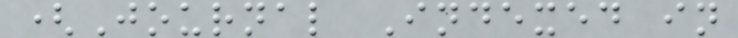(Journal Indexed in
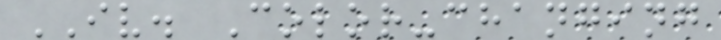IV. Color-changing
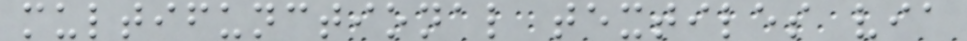multifunctional textiles via
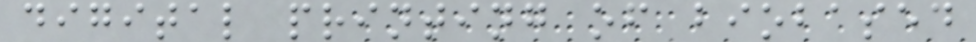digital printing of biobased
